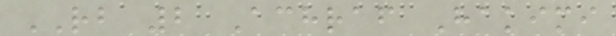RB 2 Achraf Hakimi
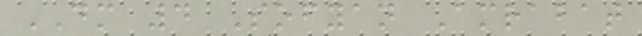DM 4 Sofyan Amrabat
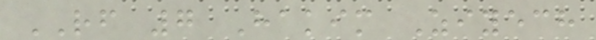RF 7 Hakim Ziyech
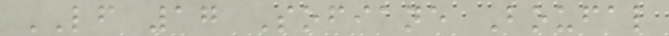LF 17 Sofiane Boufal
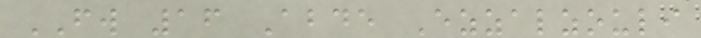FW 16 Abde Ezzalzouli
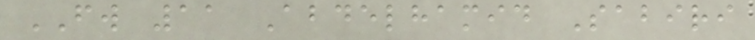FW 11 Abdelhamid Sabiri
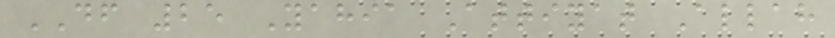DF 25 Yahia Attiyat Allah
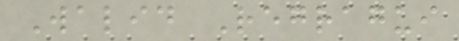Walid Regragui
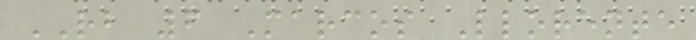RB 6 Marcos Llorente
